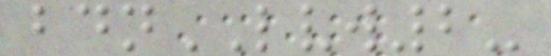bdnLVW2-
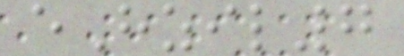eHzil7
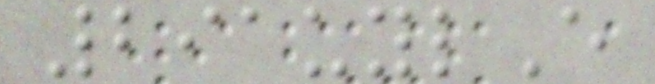291uylE
